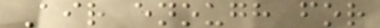Air enough for
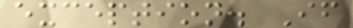exception. If
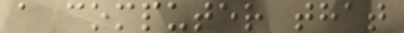a computer that
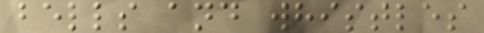bells and whistles
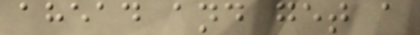ahead and get a
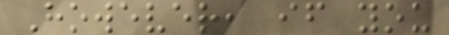However, if you
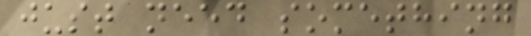just need something
